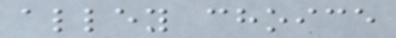alley choice
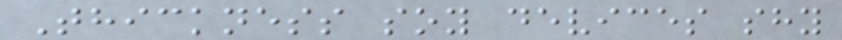Thickness soy devices shy
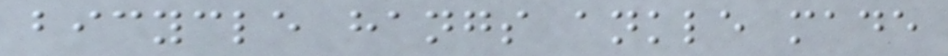bicycle hangs ankle made
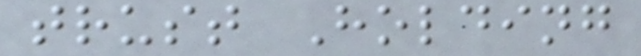trust Holding
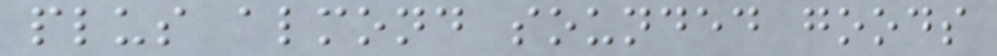plus almond sounded goods
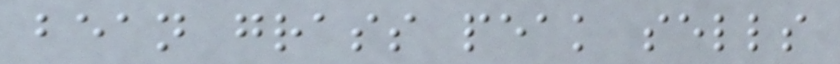bean grass peak sells
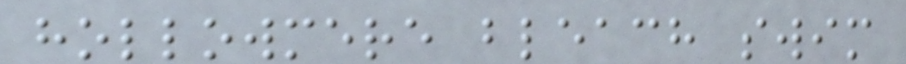hollowmere bleach swim
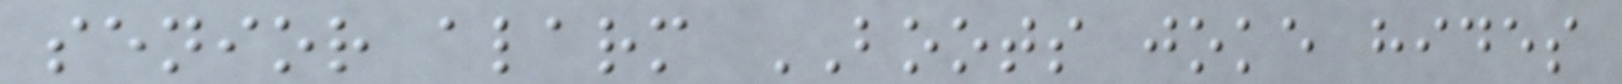senior alarm BOOTS joke hides
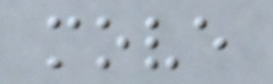move
